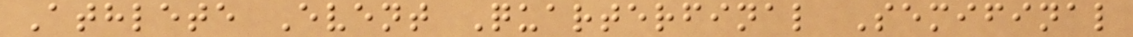Athlete Event Quarterfinal Semifinal
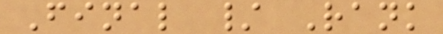Final / Rank
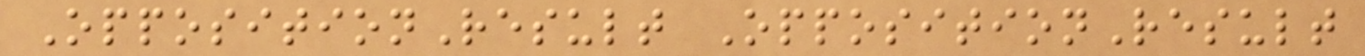OppositionResult OppositionResult
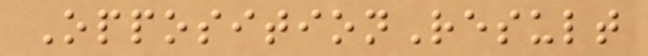OppositionResult
